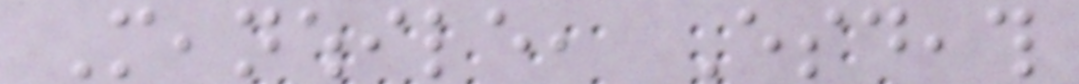Meanwhile, Esdeath
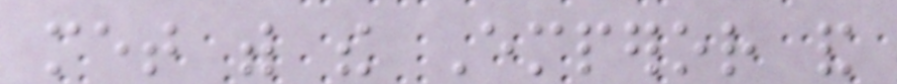met with the Emperor and
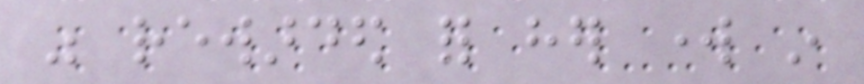was rewarded for her work in
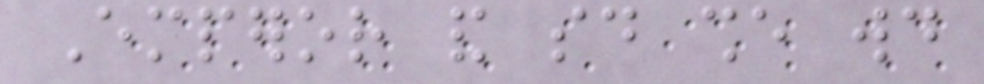Emperor and said she would
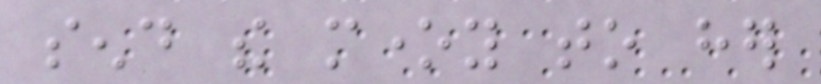send the money to her
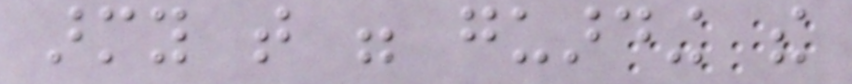army that were guarding the
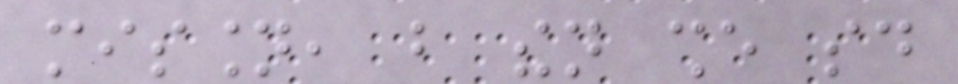mission, but then she said
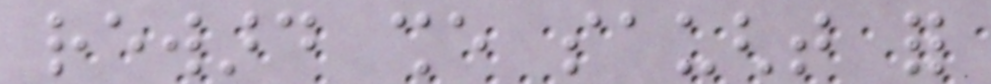reward she saught for
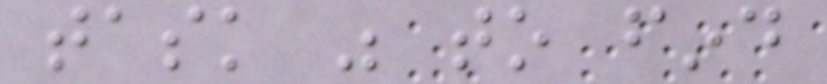task was to find
